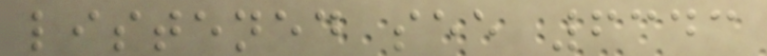listened see 6343
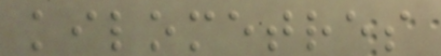kilometres
